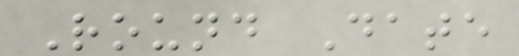Round Date
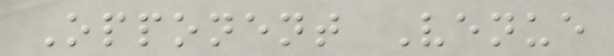Opponent Venue
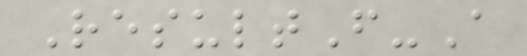ResultF-A
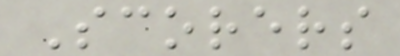Scorers
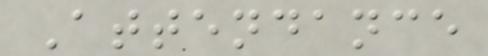Attendance
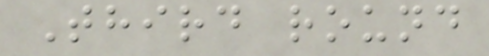Third round
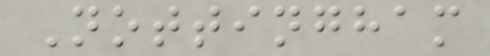Nottingham
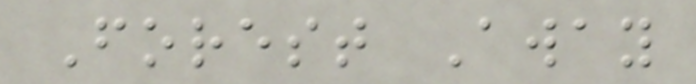Forest Away
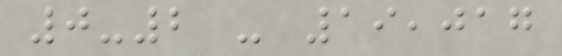0-2 - 19,017
